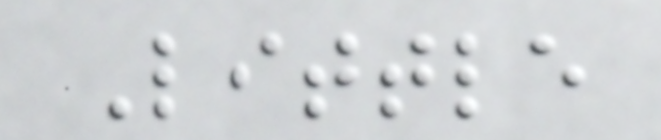Little
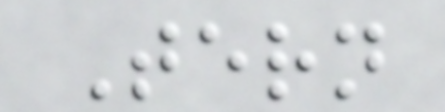Tern
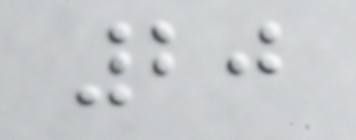20
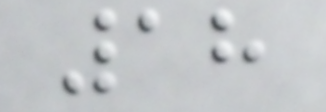18
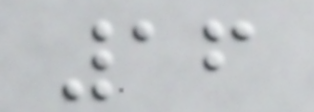16
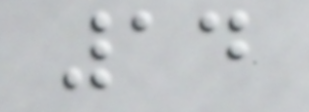14
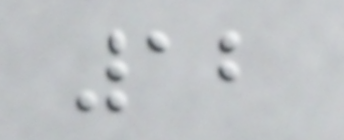12
